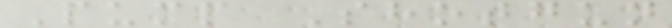Pump Shotgun
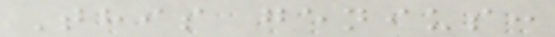This genius:
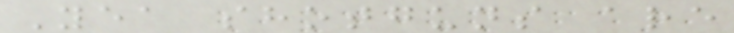Yea shotguns are
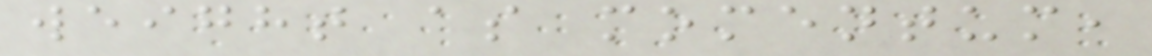weight as momentum,
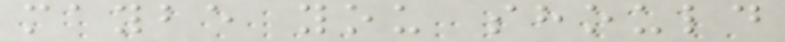maybe you should
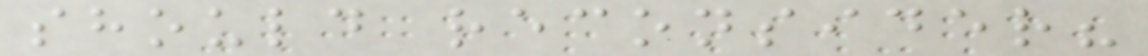should reconsider?
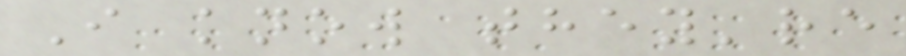I know they're
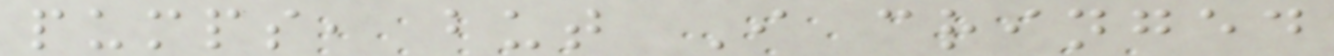pumps, but I cringed
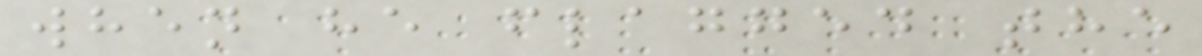when he flagged the
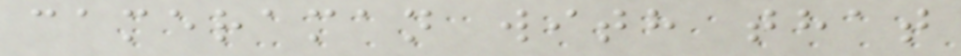cameraman with that
